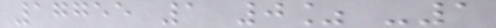17755 1 0% -1
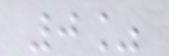0%
